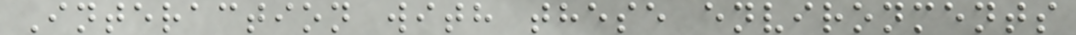Interaction with these environments
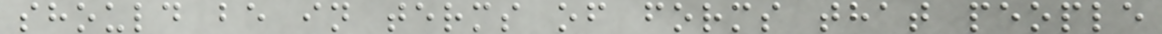should be in terms of forms that people
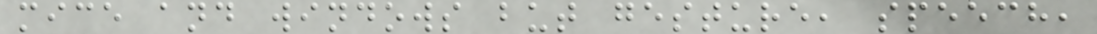mice and windows but gesture, speech,
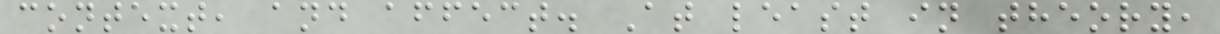context, and affect. At least in theory,
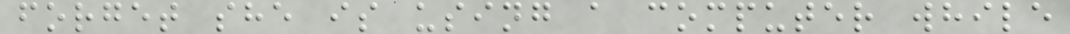forget she is using a computer while
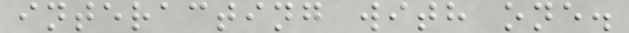interacting with one.
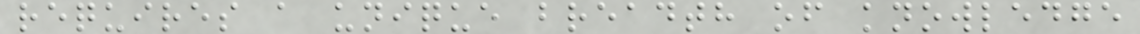requires a unique breadth of knowledge
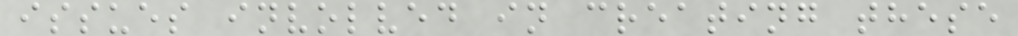issues involved in creating these
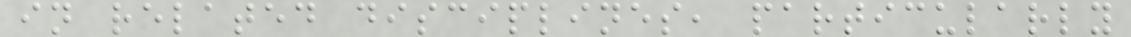in related disciplines, particularly
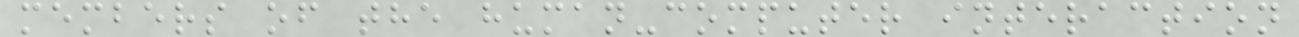members of the human-computer interaction
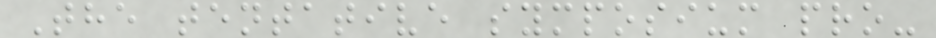The tentative symposium pro-
